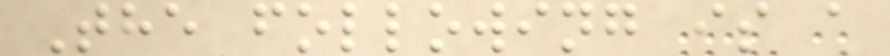The following is a
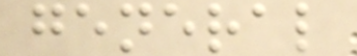general
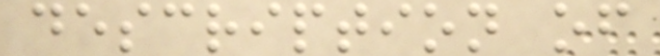description of
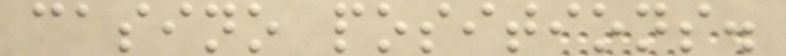casino positions.
